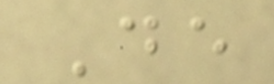De
